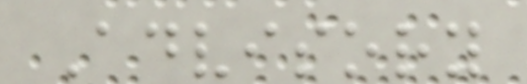Advisory
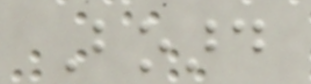Board
